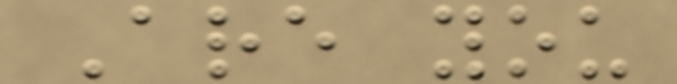Are you
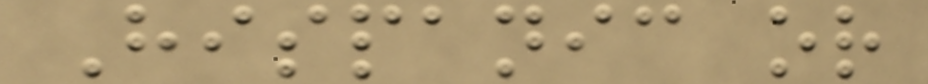Hispanic or
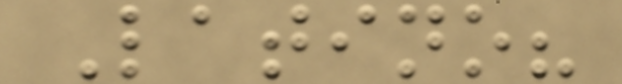Latino?
